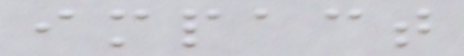impact
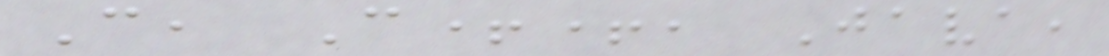C, C++, Java,
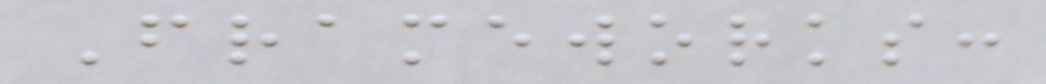Frameworks:
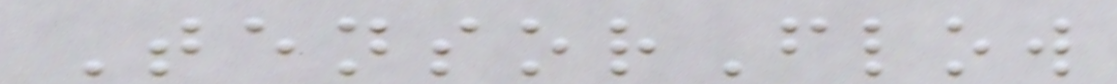TensorFlow
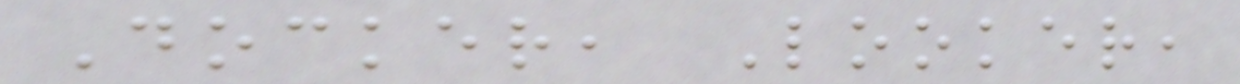Docker, Looker,
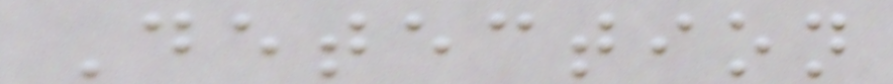Detection
